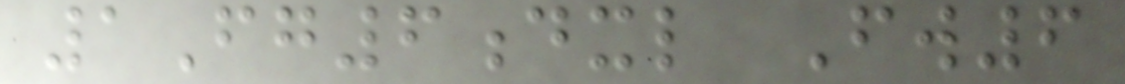1Fg6dxl Fw6
